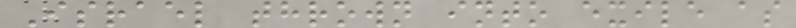Israel thrown into exile as
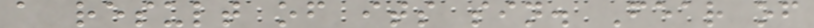a result of its sin. Fear of
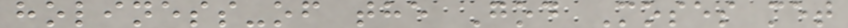holiness-of the God Moses met
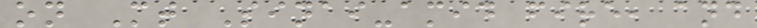on Mt Sinai-amid fire, and
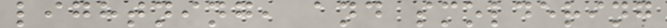lightning, and smoldering
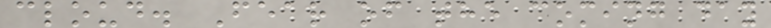cloud. Fear of the coming day
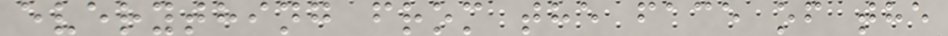everything from the face of the
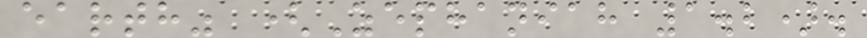earth" (Zephaniah 1.2).
